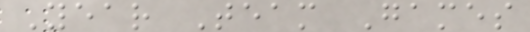Year Team Games
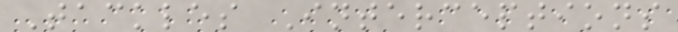Tackles Interceptions
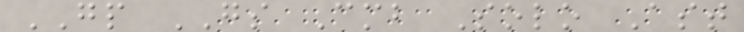GP GS Cmb Solo Ast
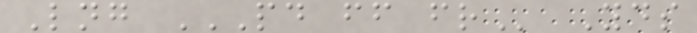Lng PD FF FR Yds
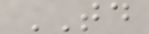TD
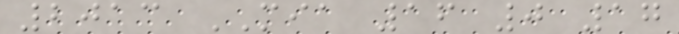2013 MIA 16 0 17
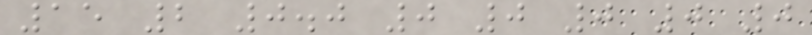15 2 0.0 0 0 0 0 0
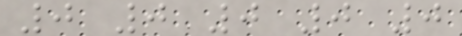0 0 0 0 0
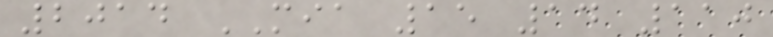2014 MIA 15 14 110
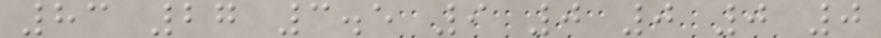83 27 3.5 9 0 0 0 0
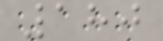180
